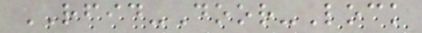RFID-Door-Lock
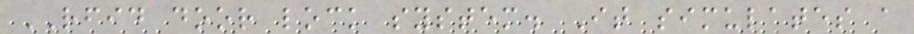RFID door lock system. It simulates a
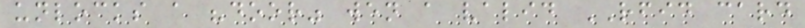unlocks a "door" wen a valid RFID card
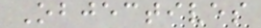Objectives
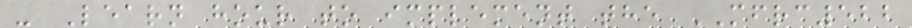- Learn hour to implement the MFRC522
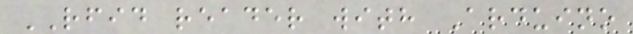RFID reader with Arduino
